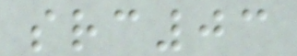src03
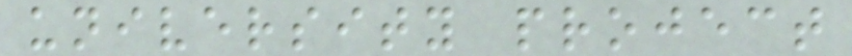university project
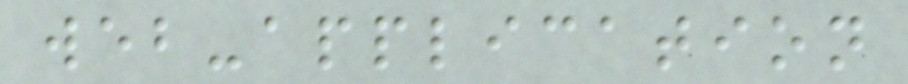web-application
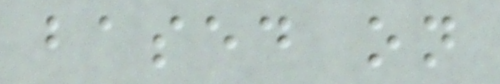based on
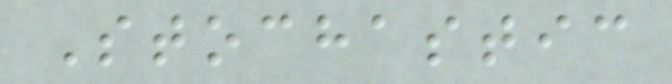Stochastic
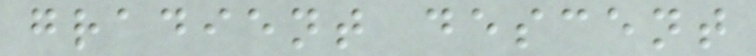gradient descent
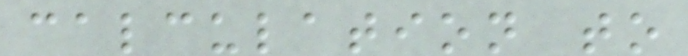calculation to
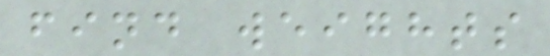find weights
